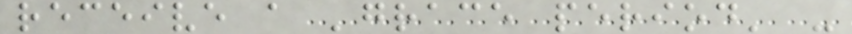receive a 'grace period' -
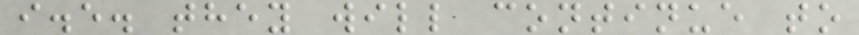i.e. they will continue to
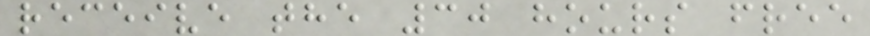receive the 30 hours free
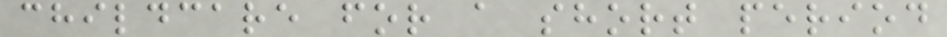childcare for a short period
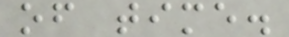of time.
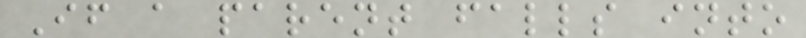If a parent falls into
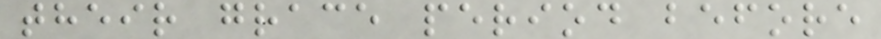their grace period before
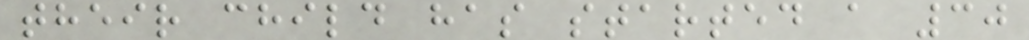their child has started a 30
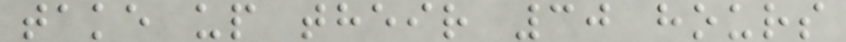take up their 30 hours
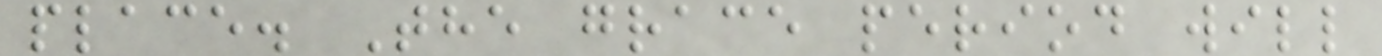place. The grace period will
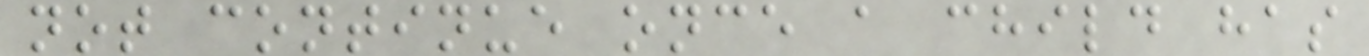not continue once a child has
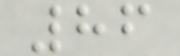86
